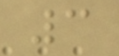3
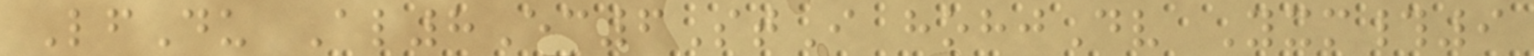LfDu Al8Ec6StI hohjDv Yxm#9
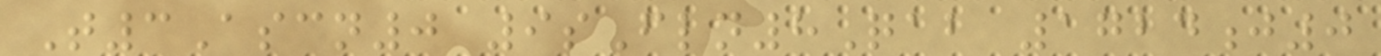T3Ascn0 9sFln8Qab 1724j0
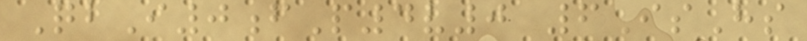QbI0fP4v0 6IsHs
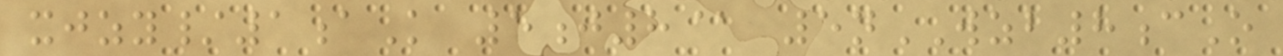xjzy/1aK 5j8@ 5nWZB8cO
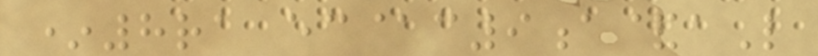*8ra ec@c9a&aL
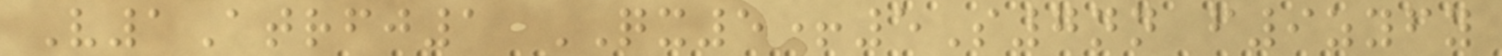V1Atrfj1 QX5+5S7nn f9zyfy
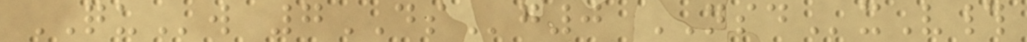QUw 7DSg0 NSDxV#
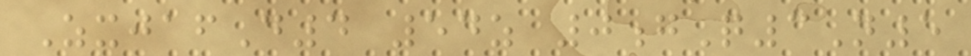ZxjafD4 54z 0gQ3N5
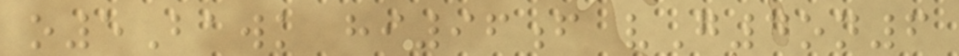o5Bawk hi96f vG4on6
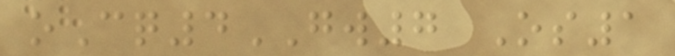oCq4GW7 Os1
